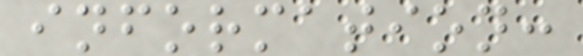information:
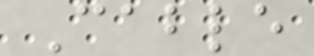Cable
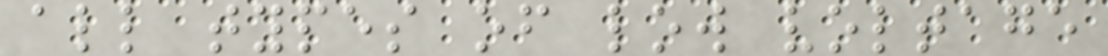all types of low voltage
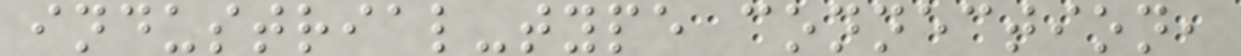industrial-type connection,
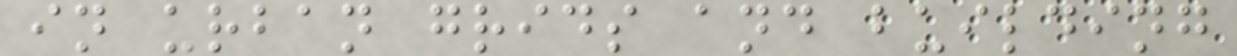in urban grids and building
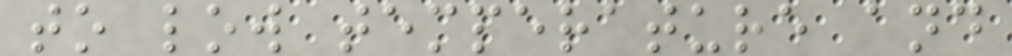to low temperature and
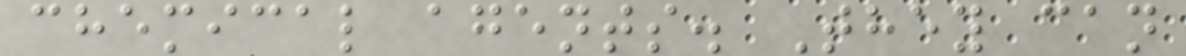chemical agents. They can
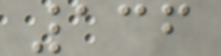136
